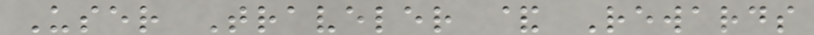User Traveler & Rewards
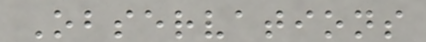Observations
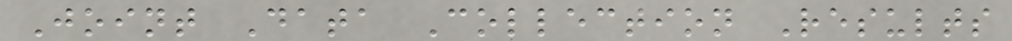Joint Data Collection Results
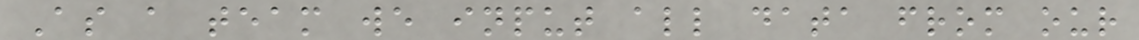As a team we input all data from our
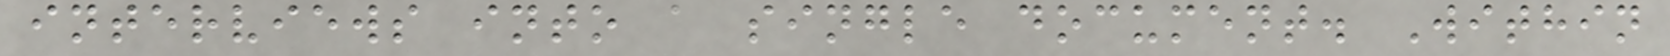interviews into a single document. Within
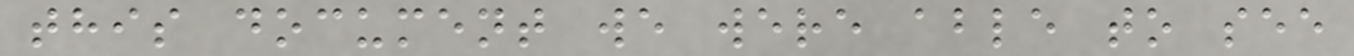this document we were able to see
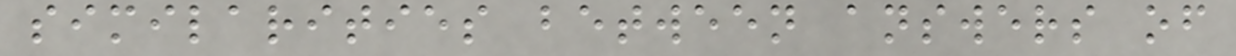similarities between answers of
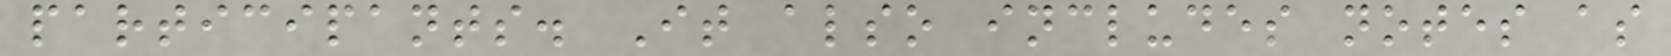participants. It also includes notes as
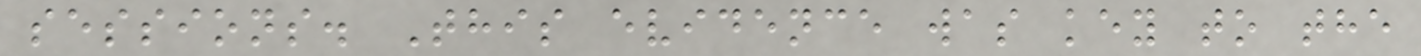sessions. This evidence was key to the
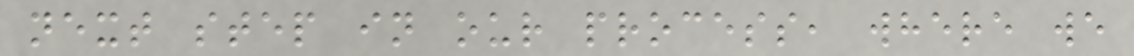next step in our process, where we
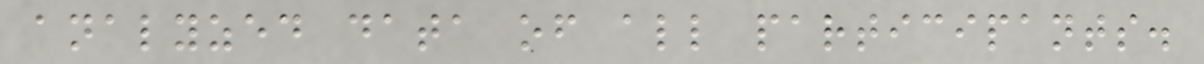analyzed data of all participants.
